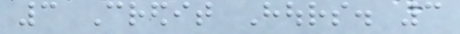3 Credit Hours. 3
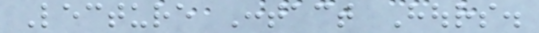Lecture Contact Hours.
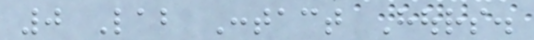0 Lab Contact Hours.
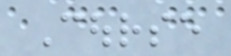Course
